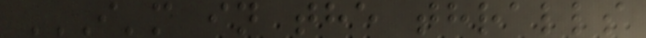I'M IN THE THRALLS
